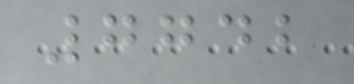7742
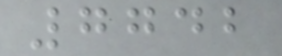7742
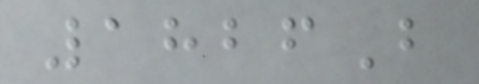1826B
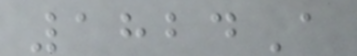1824A
